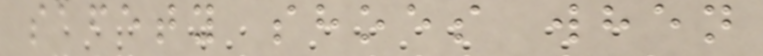safety shoes when
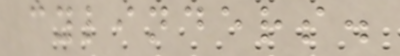cylinders.
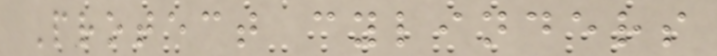Protect cylinders
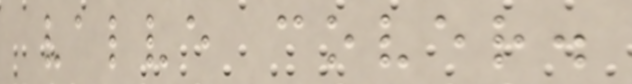valve cover.
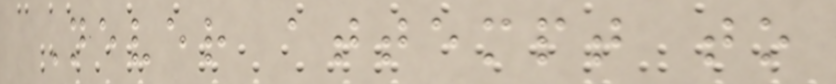Never attempt to
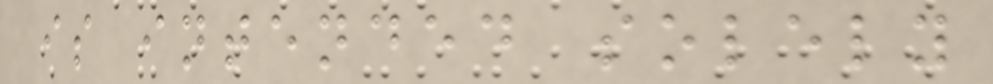is intended solely
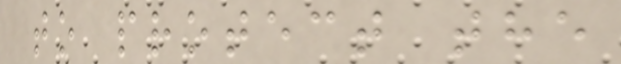to protect the
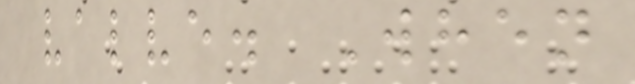valve. When
